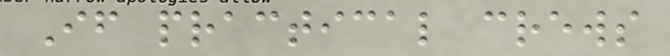If practical crews
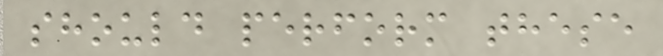should perform these
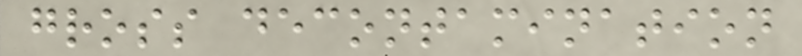gross decontamination
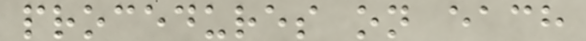procedures on each
